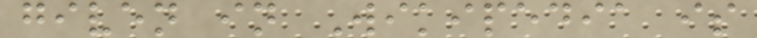given in Wikipedia is
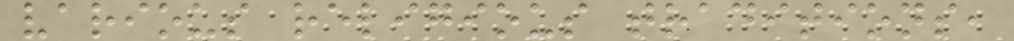various religious traditions,
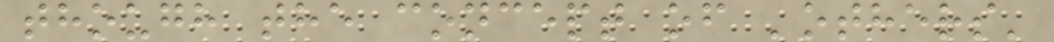though the concept of 'others'
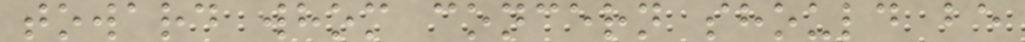toward whom concern should be
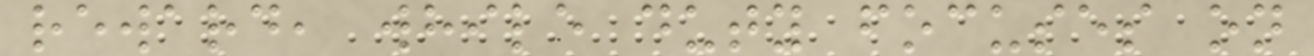reward, while duty focuses on
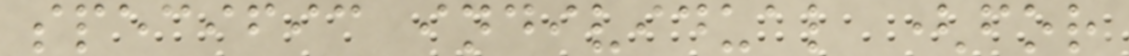specific individual (for
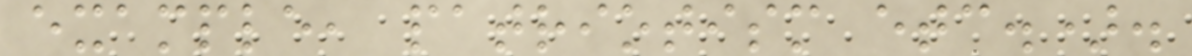example, patriotism etc.).
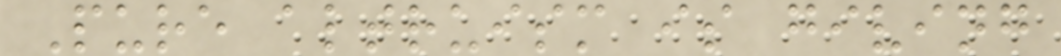Pure altruism is giving
